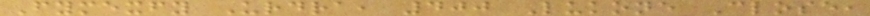Fymexfy Urdra, 400 Lukone Close,
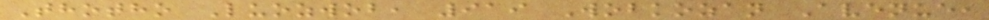Thotho Luozwob, 919 Wobkozan Avenue,
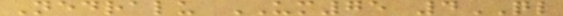Nedralu UM75 4QL
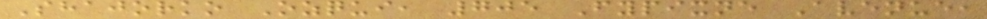Shajorko Ozqui, 705 Fypixne Avenue,
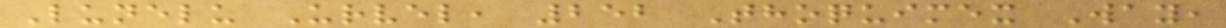Lunelu Urvel, 252 Thoquimex Way,
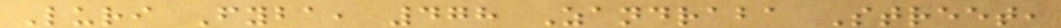Luri Fyba, 478 Zandraba Street,
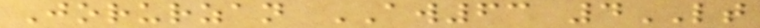Jorurzan AW63 4LT
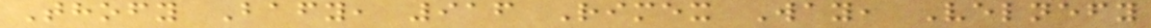Thofy Bafy, 916 Rimex Way, Velnefy
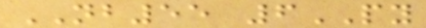NB55 6PY
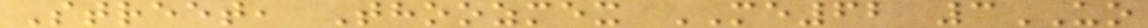Street, Thoozmex ME62 3UO
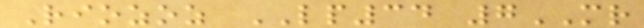Riozoz LP34 7MR
